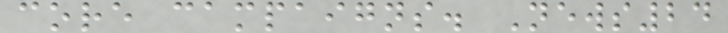core campaigns. News24
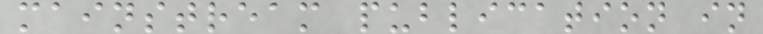mainstream publication in
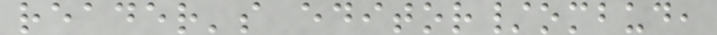reader's editor/ombud,
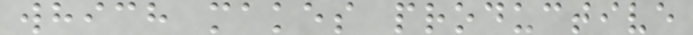which makes productive
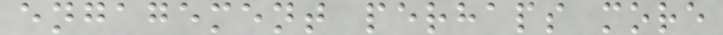engagement perhaps more
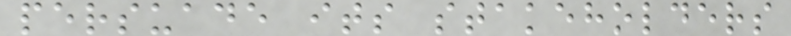persuade its stakeholders
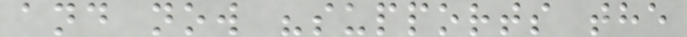and now "supports the
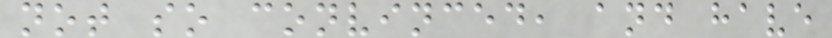not so convinced, and have
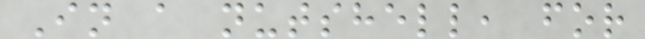In a nutshell, for
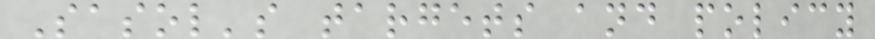Sasol's targets and policy
